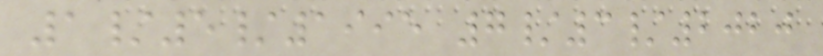1/5/1995 7/3/2020
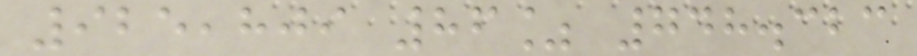925,809 86% 748.323
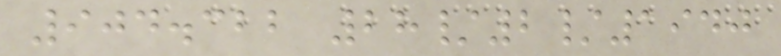904.322 28/2/1940
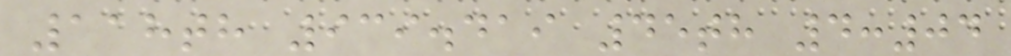118th 939.419 45th 4:04
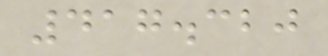417.320
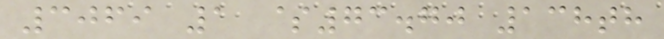3069 1 $73.70 138th
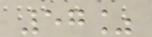57%
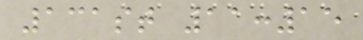131st 11:15
